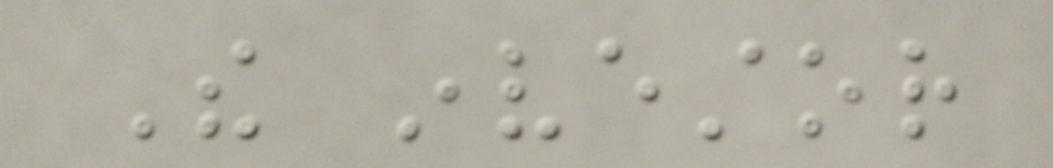The investor
